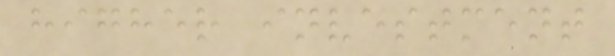higher investment
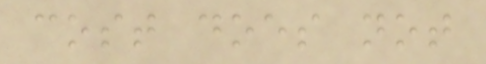cost does not
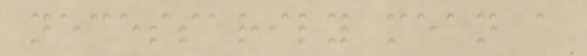necessarily mean a
